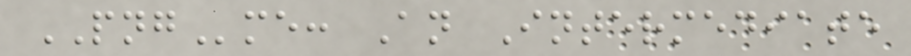PNGme: An Intermediate
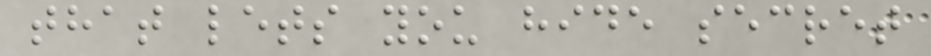that lets you hide secret
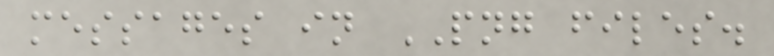messages in PNG files.
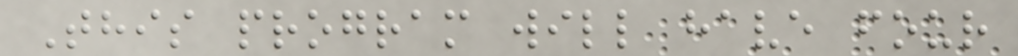This program will have four
